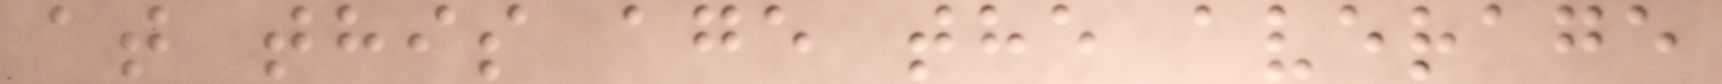at this age the average
